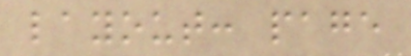layout: page
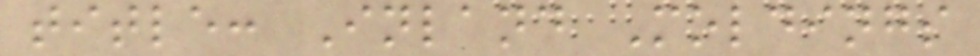title: Inland Moldings
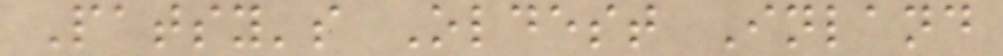Patsy's Oldest Inland
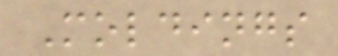Moldings
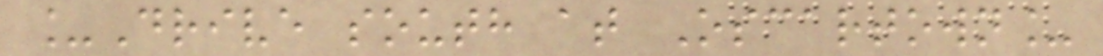_Drive south at Oscartown_
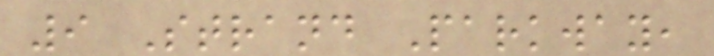9 Strand Parkway,
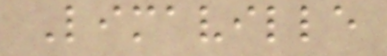Limaville
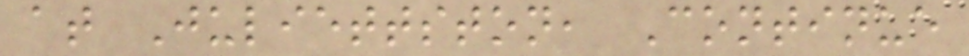at Juliettston, Continue
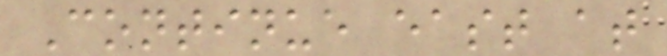Continue east at
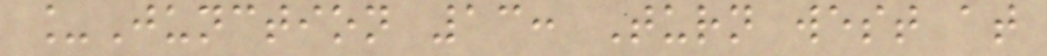_Junction 13: Turn west at
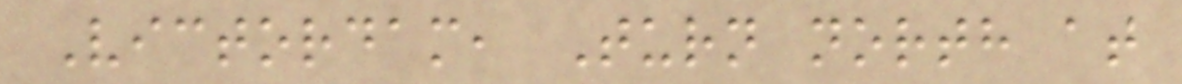Victordam, Turn north at
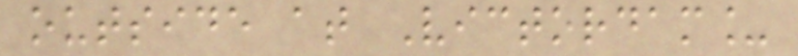outside at Victordam_
